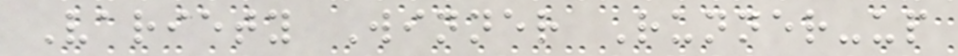Variety Winner Runner-up
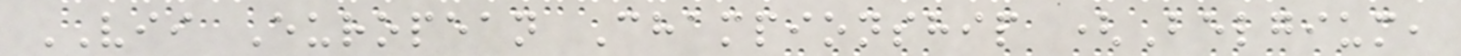VII European Championship (Belgium,
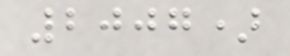2007)
